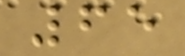65
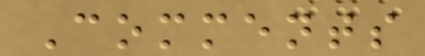Comments
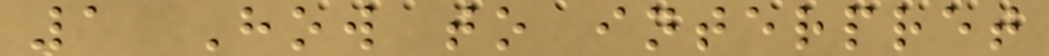1 How to interpret
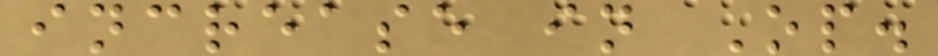increase in Op.
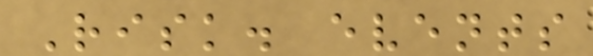Risk. events
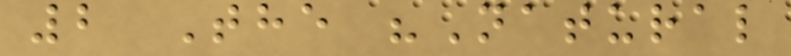2 The "Natural
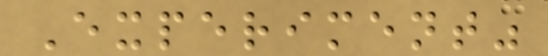Experiment"
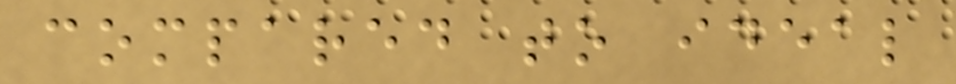compared to ideal
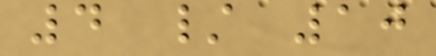4 / 10
